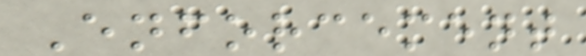Enforcement
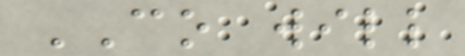CO will
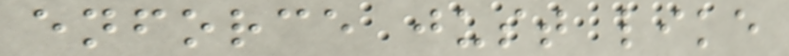enforce just like
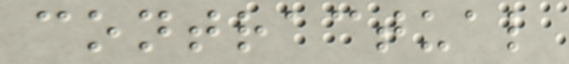contractual
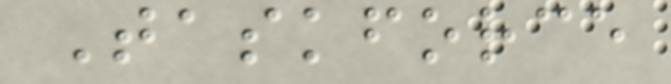Taskforce
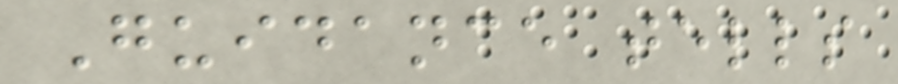Guidance tells
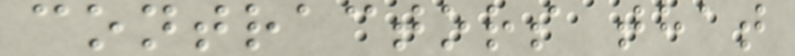contractors that
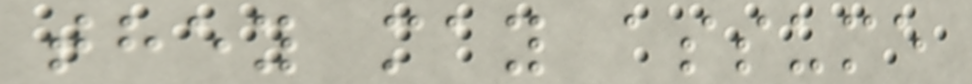they may assume
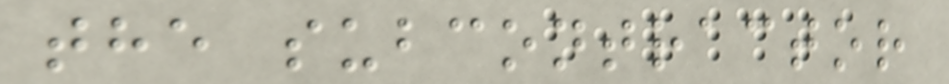the subcontractor
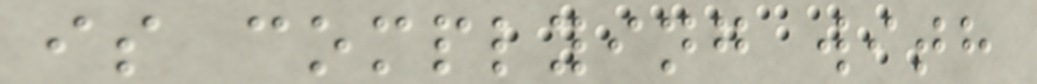is complying with
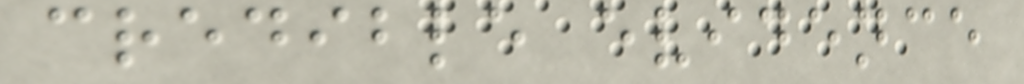credible evidence
